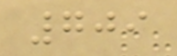709
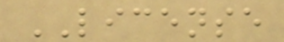LICENSE
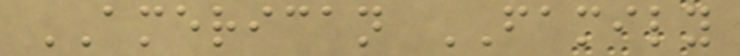AMERICAN FAMILY
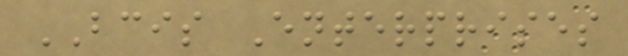BCIS Enterprises
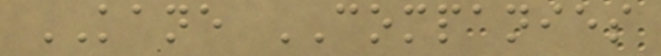KANE COMPANIES
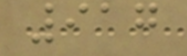917
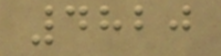4820
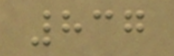837
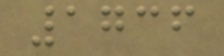1736
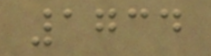1734
